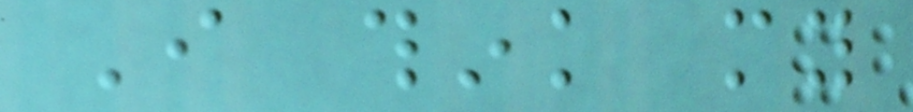I think my
